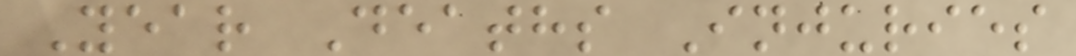Year Deaths Injuries
